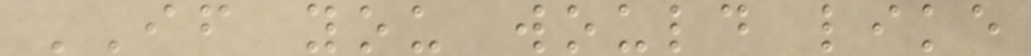IF you would like
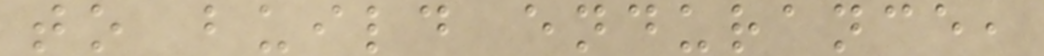to build endurance,
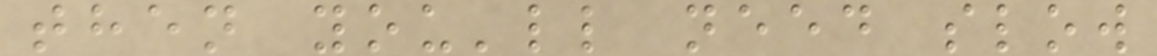then you'll need slow
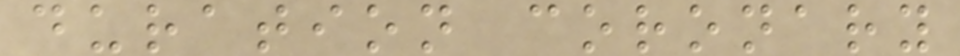duration coronary
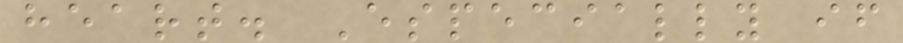heart. Especially if
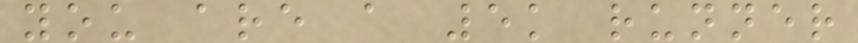you are a 5k runner
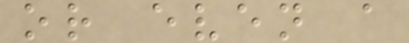or even a
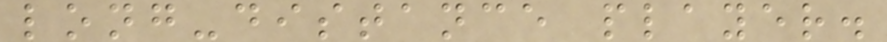long-distance player.
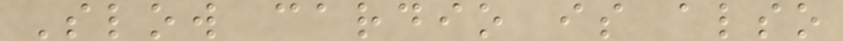Slow cardio is also
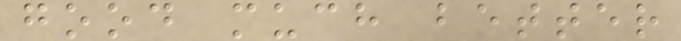good much better
